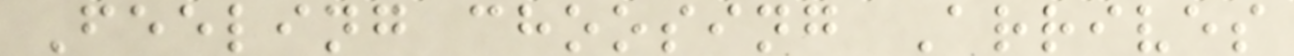Feeling choosing Arrives
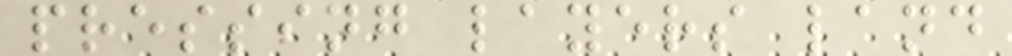pressing layers land
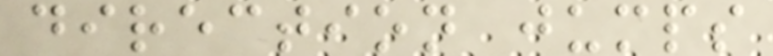direction jumps
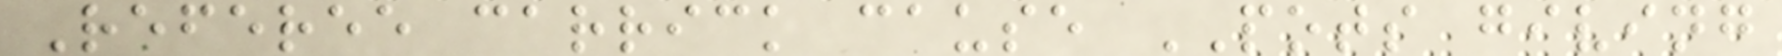Referee carrick cause POTS giving
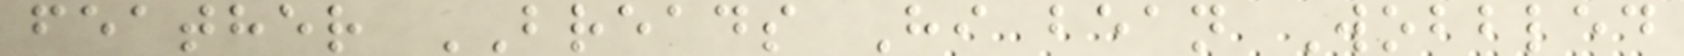feather BREADS Hi bean Wobbled
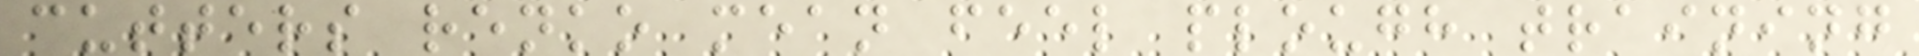cutters renko mean feel plough training
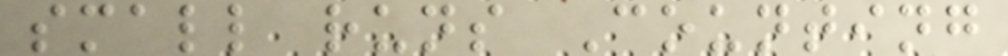small runs Counting
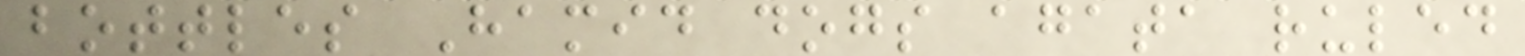bottles Hamid dogs agata ruled
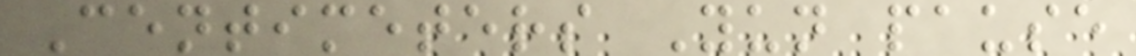Centimeters Yun pause
